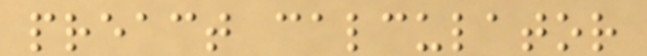preact calculator
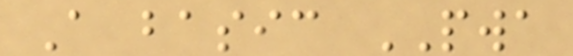A basic PWA
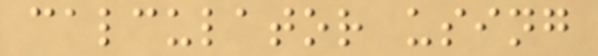calculator using
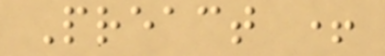Preact +
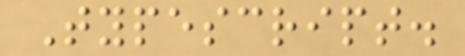Typescript.
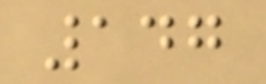147
